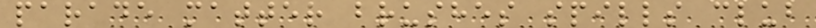parade matter brushes spills club
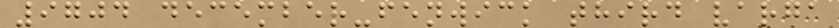9704 december-fenwick third varga
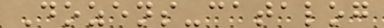Dozens-catalog
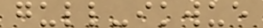gull-ikwue
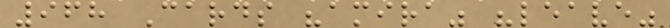968 Cards "amira" "leave"
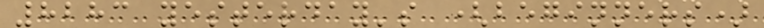8283 yesterday's (beginners)
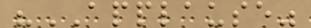"APPLAUSE"
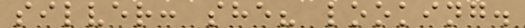silver: she? looking.
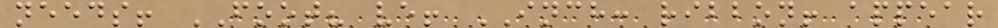needs! FOOT? ve! INCH: ribbon! appear
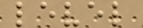level
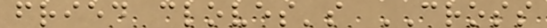fried cloves's CROSS
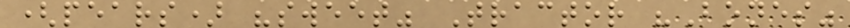(pears) "sweet" Tractor "Bones"
